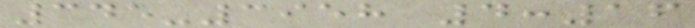345-3958 4:16
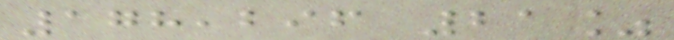178,296 21%
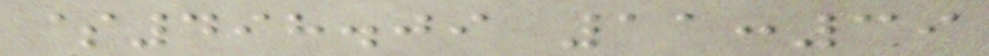$498.09 11:39
